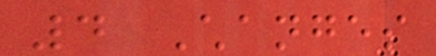4 Changes
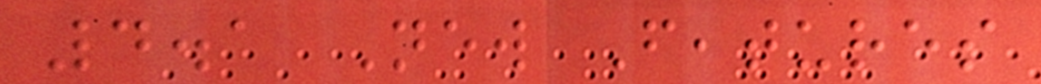4.1 New Features
